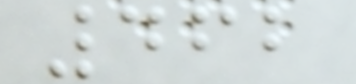462
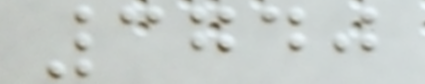3740
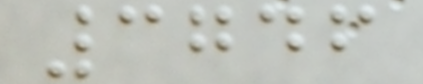3746
